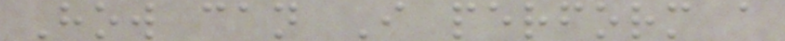How can I perform a
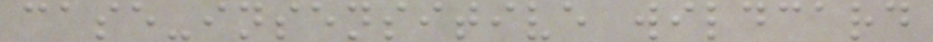case-insensitive wildcard
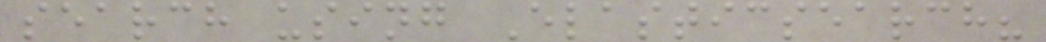search using Elasticsearch?
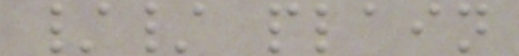// plain
